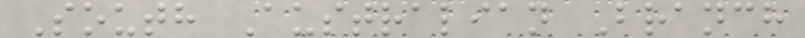South Australian Branch
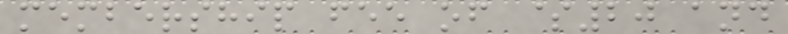membership fee of $20 and
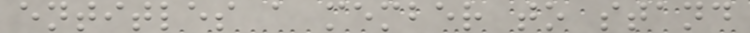entitles a member to stand
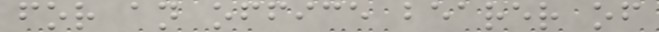for an office bearer of
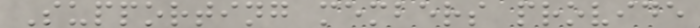Supporting members provide
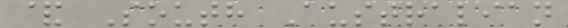& South Australian
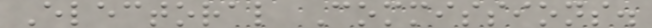Electoral Commissions.
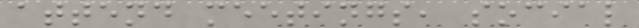attend meetings, social
